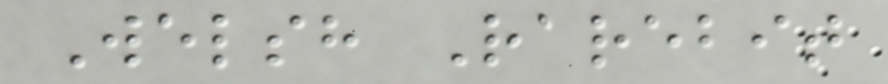Welsh Rarebit
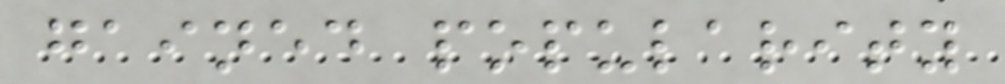gained popularity
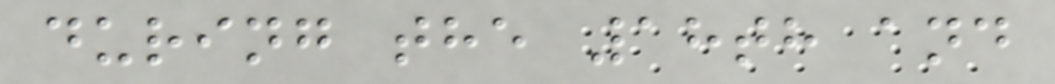during the 18th and
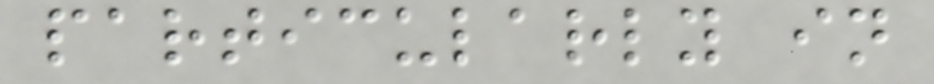particularly in
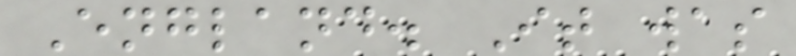England. It was
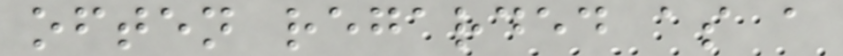often regarded as a
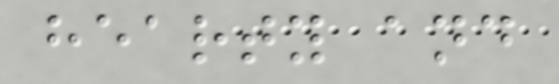hearty and
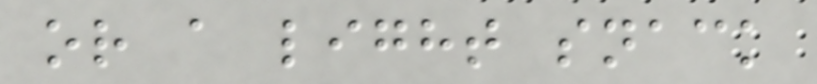or a light snack
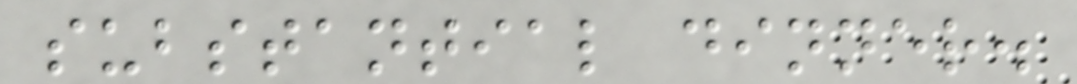substantial dinner.
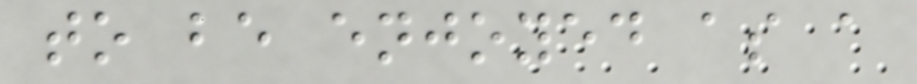to be enjoyed as a
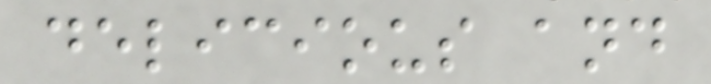delicious and
